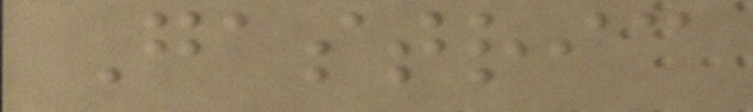Gastric
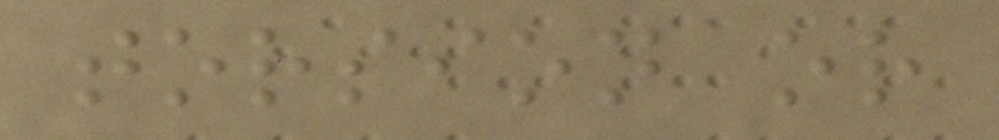torsion or
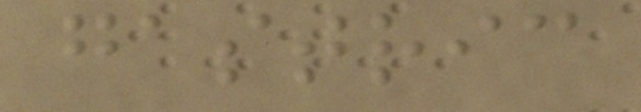gastric
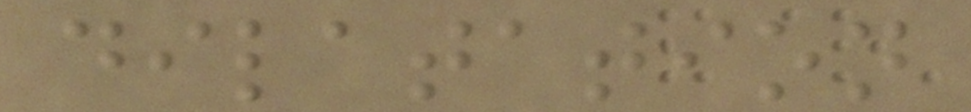dilatation
